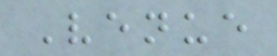Venue
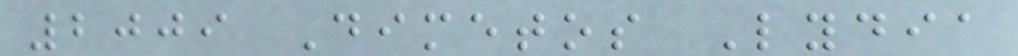2009 Dimetos Lydia
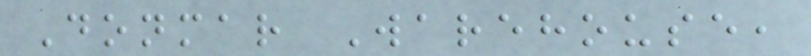Donmar Warehouse,
